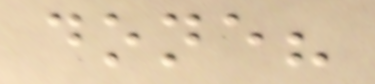done?
